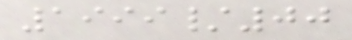1999/00
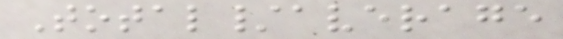Total/average
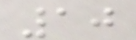10
